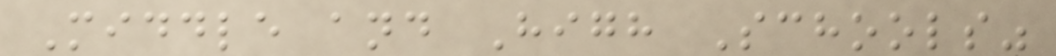Middle and High Schools"
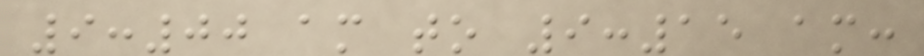9:00 am to 9:15 am:
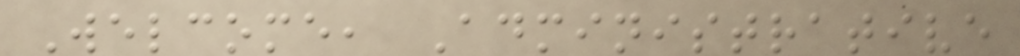Welcome, Administrative
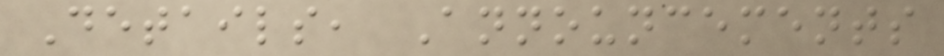Details, Announcements
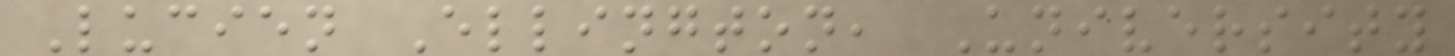Lucien Ellington, University
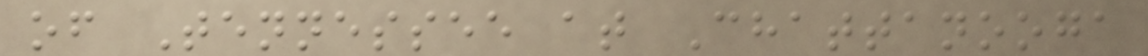of Tennessee at Chattanooga
